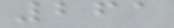261
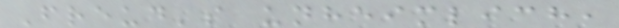Freud's unheimlich,
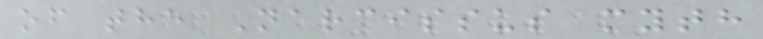of the Narcissus myth
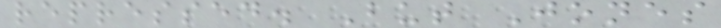repressed. But Jones
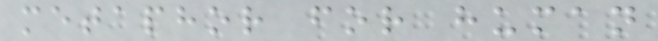metaphor for human
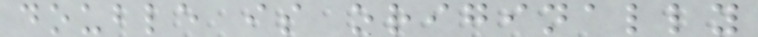double is originally
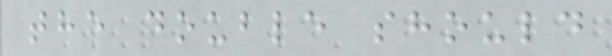the double should
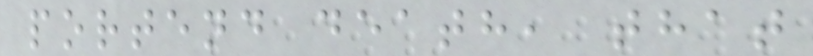portend death, that
